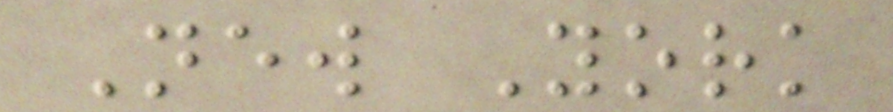New York
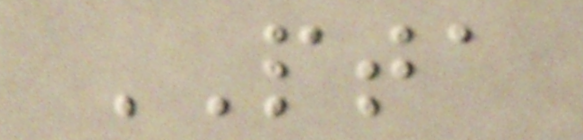PTA
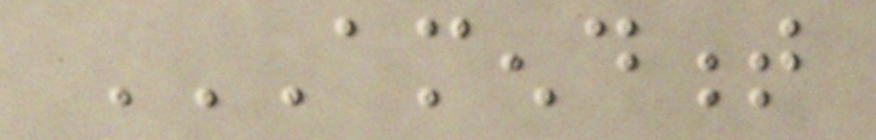AMENDMENT
